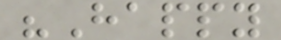"Happy
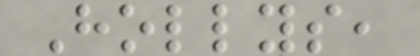Hollys,
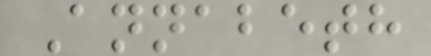Annabeth
